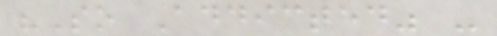"So Addicted" -
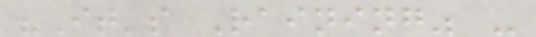"It's Raining" -
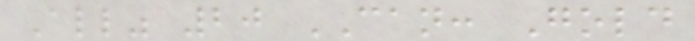All" 20 CAN: Gold
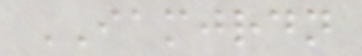IAMJRDN
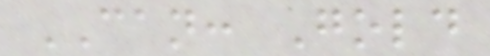CAN: Gold
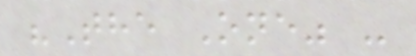"The One" -
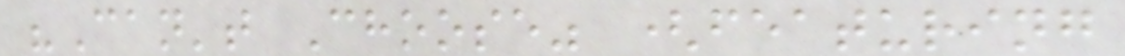"Can't Choose" (featuring
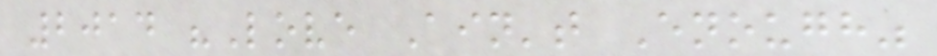2014 "Love Ain't Enough"
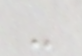-
